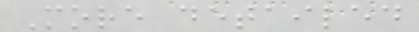More detailed
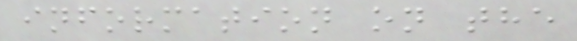information on the
